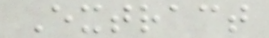Extract
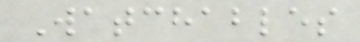Watchables
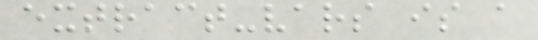extract-vars is a
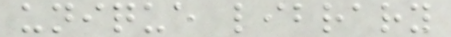unique library
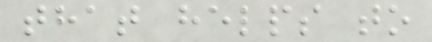that helps to
